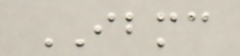IBMC
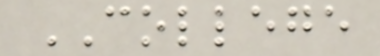COLLEGE
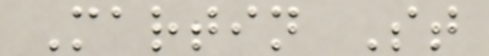Martin St
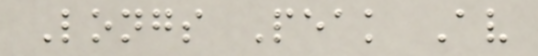Longs Peak Av
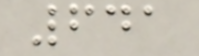641
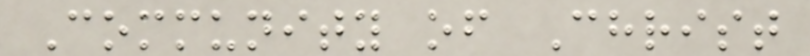Community of Christ
